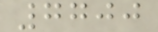7700
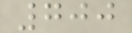700
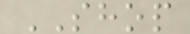SHOP
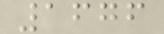1676
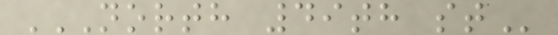NORTH 49TH ST
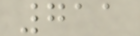711
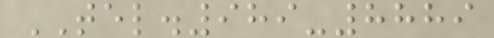TEL.989-8889
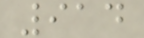914
